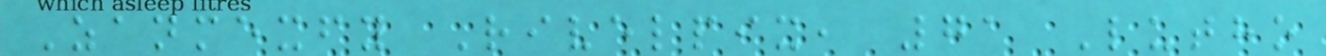Zanmexfy Rivelpix, 71 Lutho
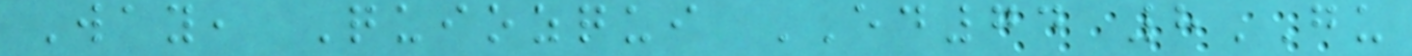Way, Quiozqui ED74 8GU
